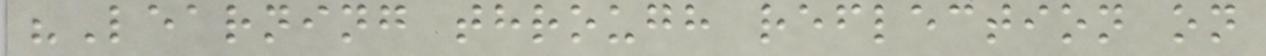"Learning through reflection on
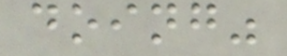doing"
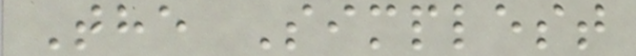The Simplest
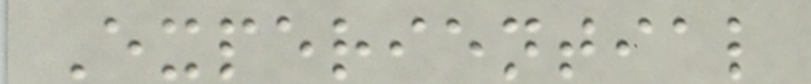Experiential
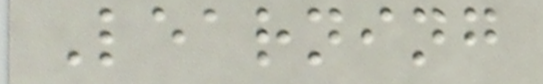Learning
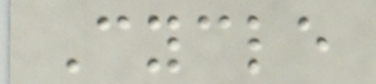Cycle
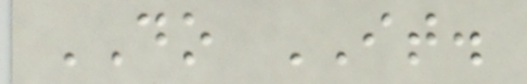DO IT.
